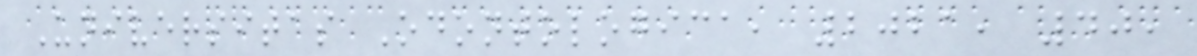Universitas Odontologica, 2021, 40,
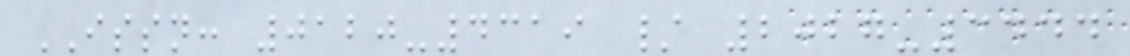ISSN: 0120-4319 / 2027-3444
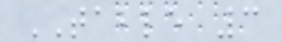TABLE 3
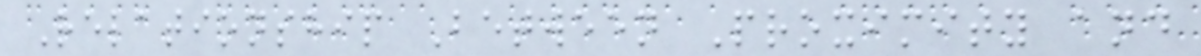Relationship Between Proximity and
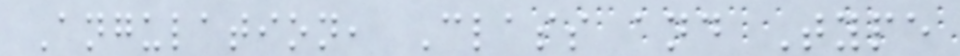Angulation, Class and Type
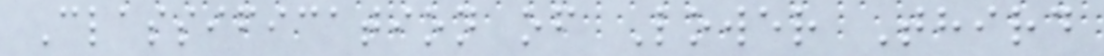Classification of Lower Third
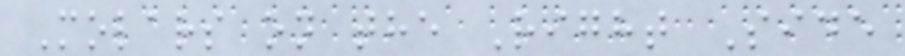Molars on the Right Side
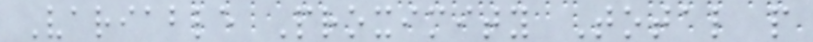Variable Proximity Total p
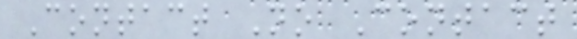Contact No Contact
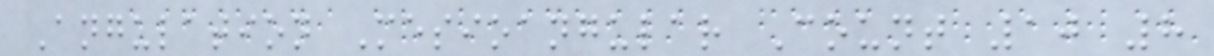Angulation Mesioangular Count 10 8
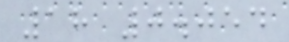18 0.054
